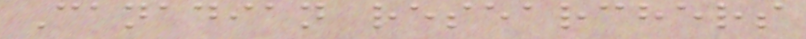Canadian researchers
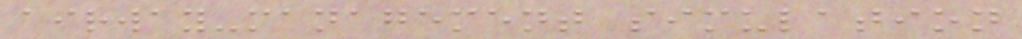airway-management simulation
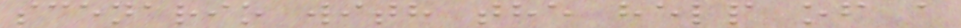scenario with the help of a
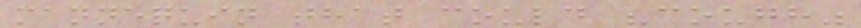mannequin that could "cough"
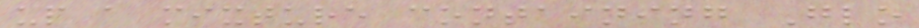up a mixture containing Glo
